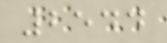2544
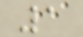1
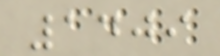1409
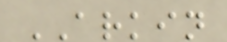ARKIN
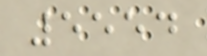5554
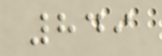849
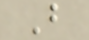B
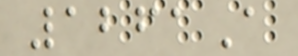1261A
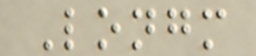Longm
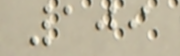109
